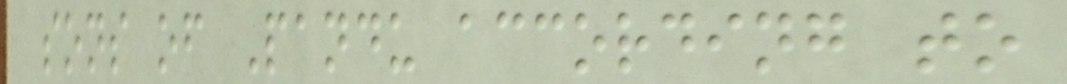sons of Pandu according to
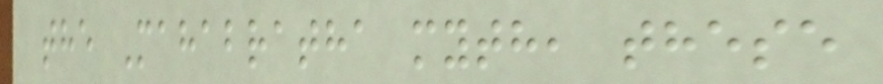the Mahabratha myth, these
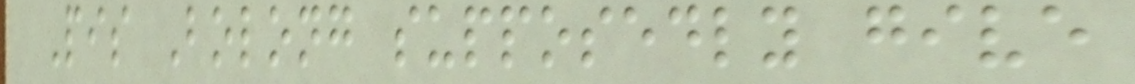Pis Bolong supposedly give
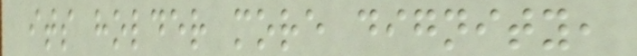its holder more dignity,
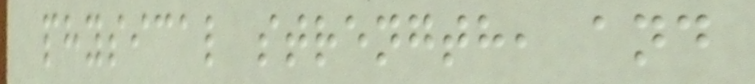physical strength, and
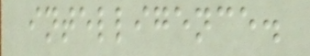intelligence.
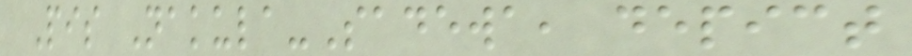Pis Nakula-Sadewa, depict
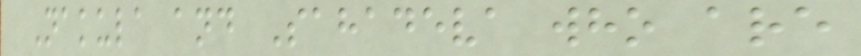Nakula and Sahadeva who are
